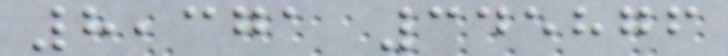8,371 345876
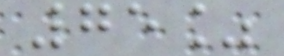75%
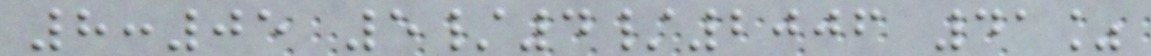8:05 5/4/2006 41%
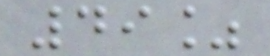49%
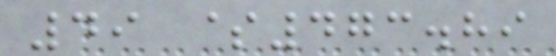49 $473.89
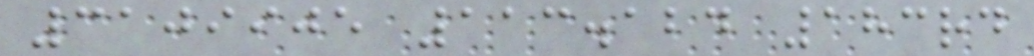3109905 113.124 183rd
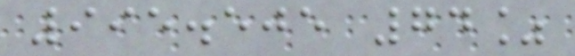995.505 74%
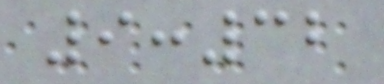9:32
